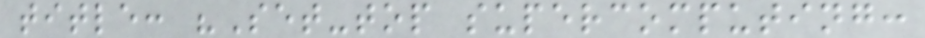title: "Set-top supercomputing:
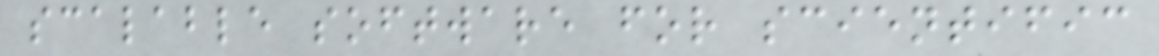scalable software for scientific
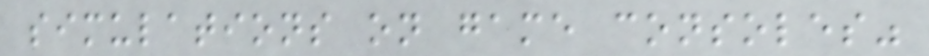simulations on game consoles"
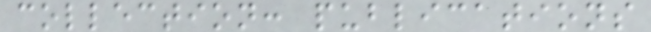collection: publications
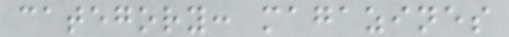category: magazines
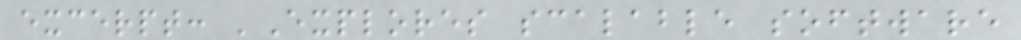excerpt: 'Explores scalable software
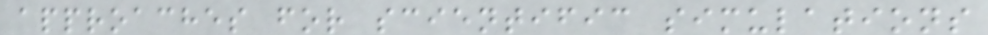approaches for scientific simulations
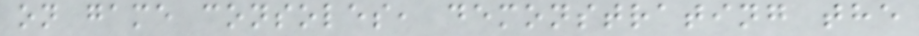on game consoles, demonstrating the
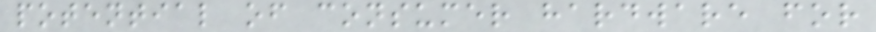potential of consumer hardware for
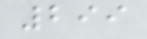299
